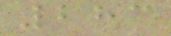283
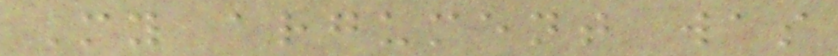My argument was
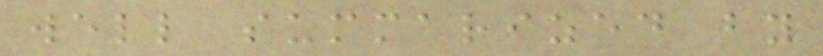well summarized by
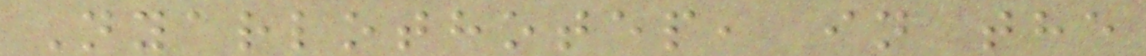Nyarlothotep, in the
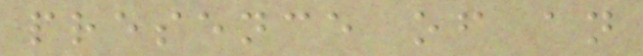presence of an
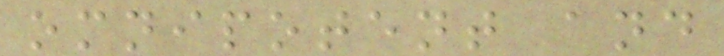omnipotent and
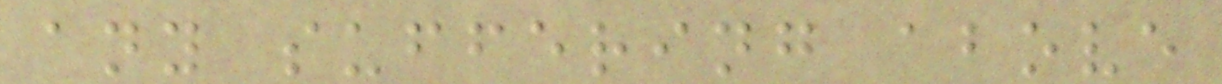any suffering above
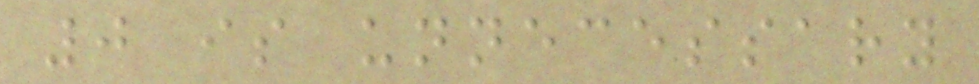0 is unnecessary
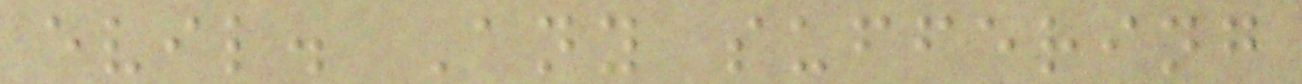evil. Any suffering
